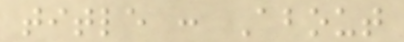title : About
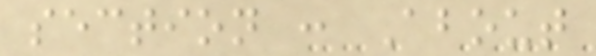section : About
